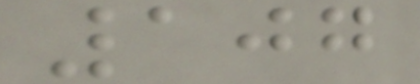107
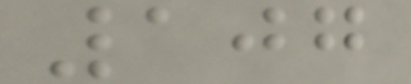107
